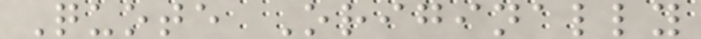Quote Originally
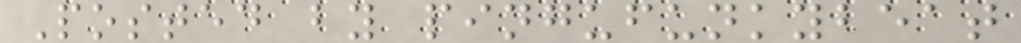Posted by pingufunkybeat
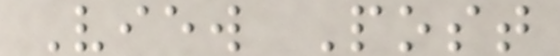View Post
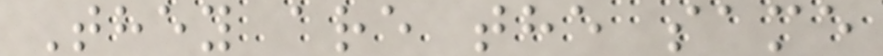They are the same
